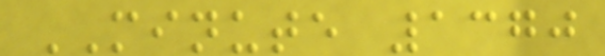MINUTE 1370
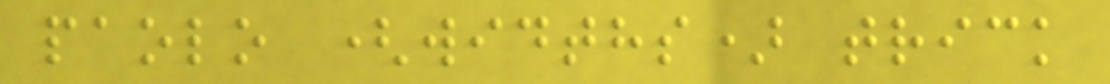paolo (widths) trick
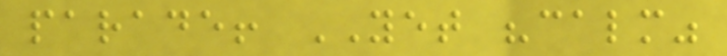parade! YET "calm"
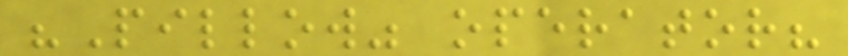"Pillow" operator?
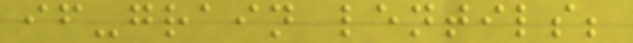if-grain lentils;
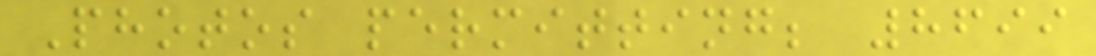Photos permitting; 8699
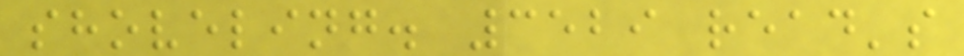shoveling. 3529 read's
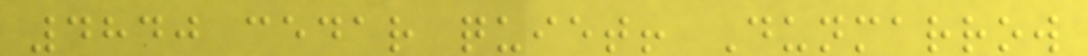4840 cedar quiet! Dunmarrow
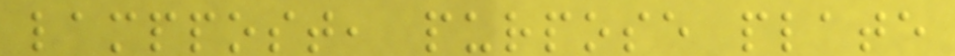lamppost, purpose plate
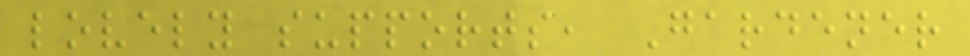lovely supports, Gardener
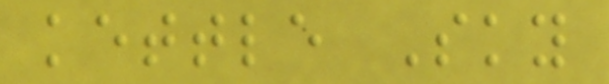kettle Sky
